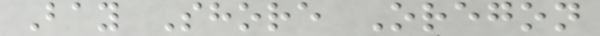Bay Shore Oregon
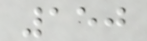150
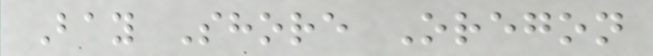Bay Shore Oregon
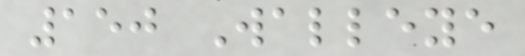150 Walleye
